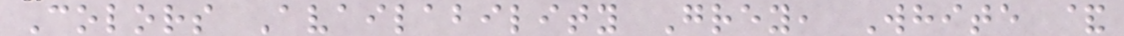Colors Availability Grey, White &
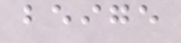beige
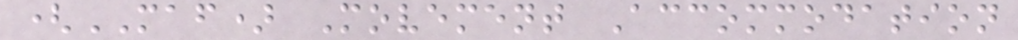(MAF) Movement Accommodation
